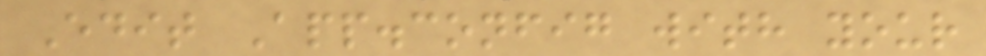Edit App.config with your
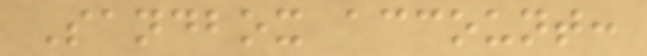Sandbox account:
